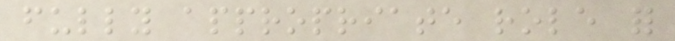fully appropriate role for
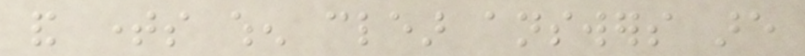and times when clear answers are
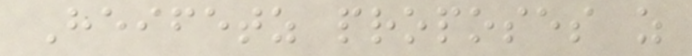Heifetz proposes as
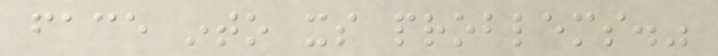face into its problems."
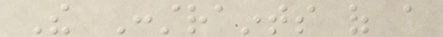The Constraints of a
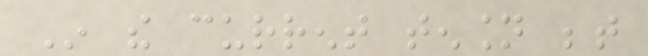In the current tension between
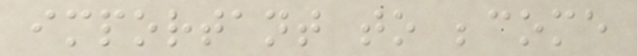important to become
